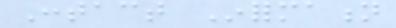Contact Information
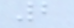2
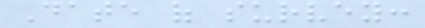Date of survey:
